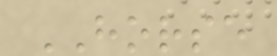HORSE
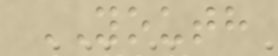YOUTH
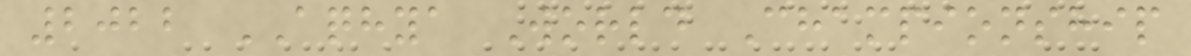2022 AQHYA World Championship
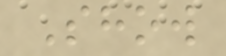Show
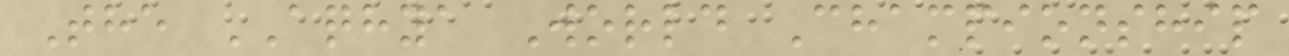The AQHYA World Championship
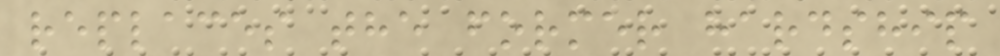replaces the former hardship
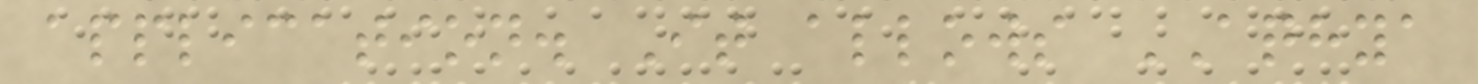application. It allows AQHYA
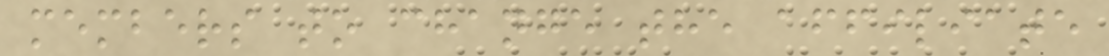members to change the affiliate
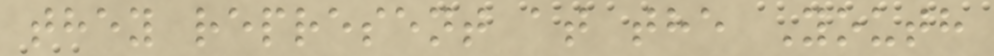they represent at the Youth
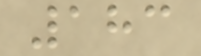183
